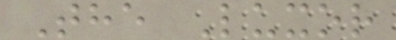The Luxor
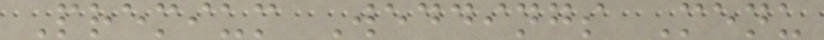Premium Weddings Menu
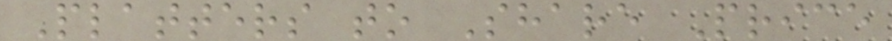Platters to Share Price
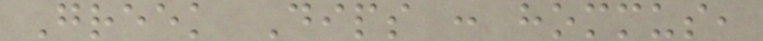Greek Dips : hommus,
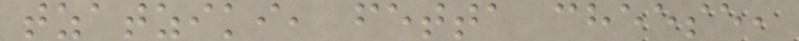tzatziki, fetta cheese,
